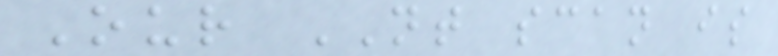Our NT scan is
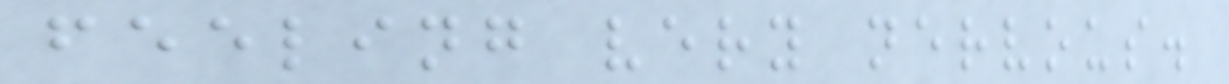feeling very nervous.
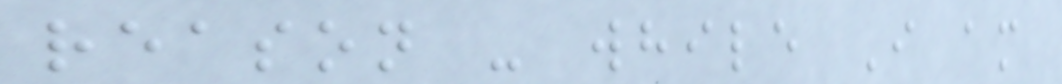reason - while I am
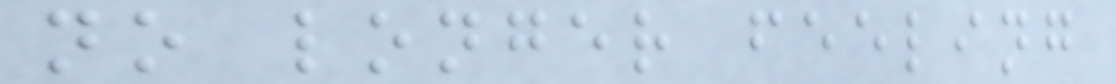no longer feeling
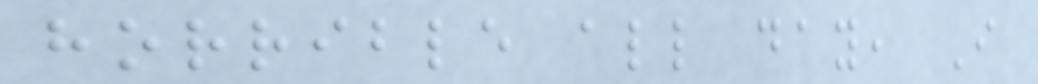horrible all day, I
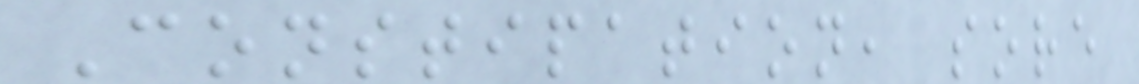Constipation, sore
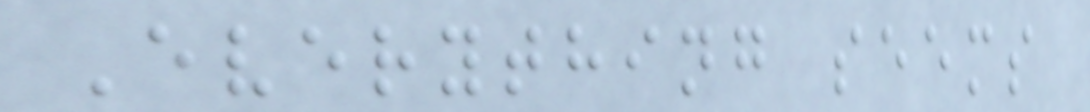Everything seems
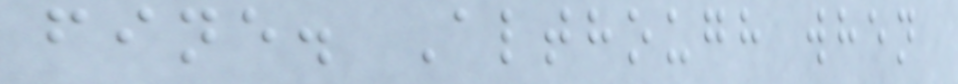fine. Although when
